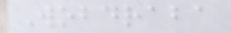Wobdraba
